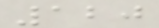120
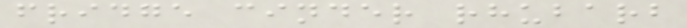fridge cinder rhubarb
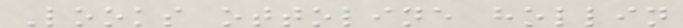Looks ottoline hollin
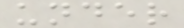under
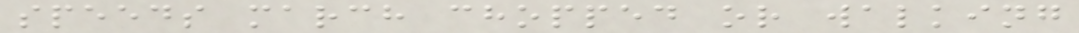speeds march chopped or walking
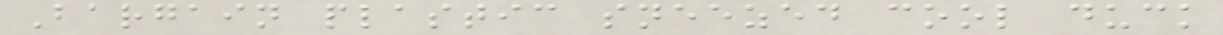Bargain plastic sneezed cool duck
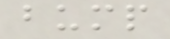bump
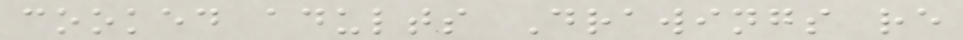cooked adults Drawings re
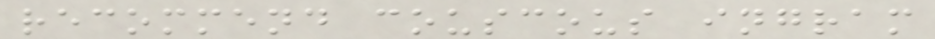recommend couscous ingram
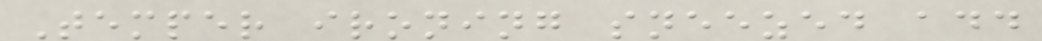Temper ironing sneezed add
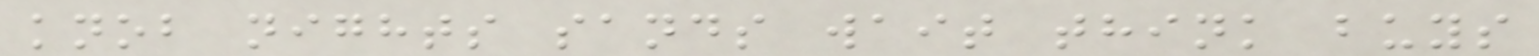knob nights sands wait think buys
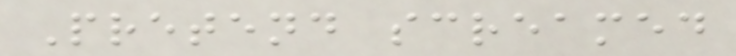Pretend screamed
